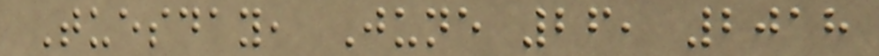Tuesday, June 26, 2018
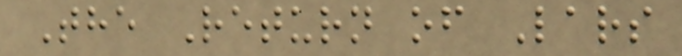The Return of Lars
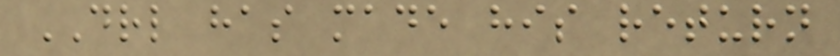DRL has made his return
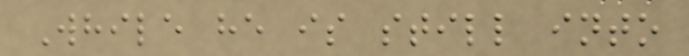While he is still into
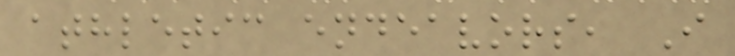athletic endeavors, I
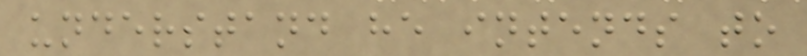understand he intends to
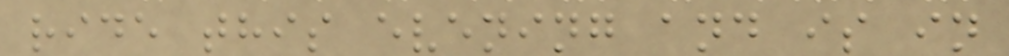ride this evening and is in
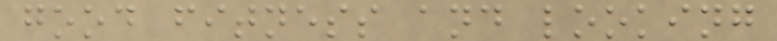good fitness and looking
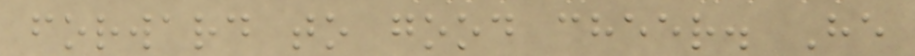forward to good cheer. He
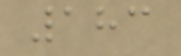183
